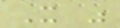It was
